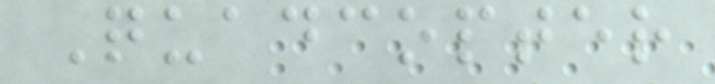Quadcopter
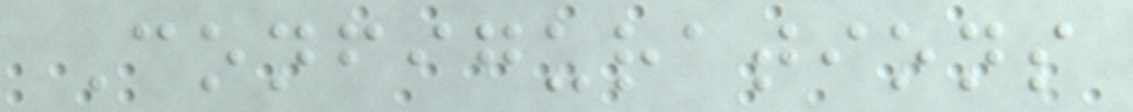Configurations
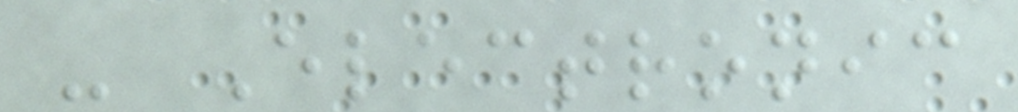- Electronic
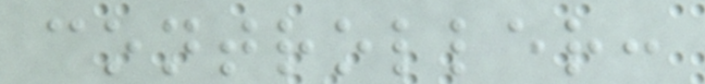controller:
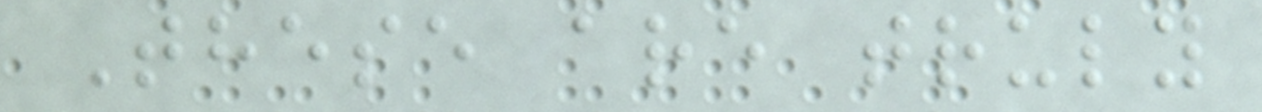These are truly
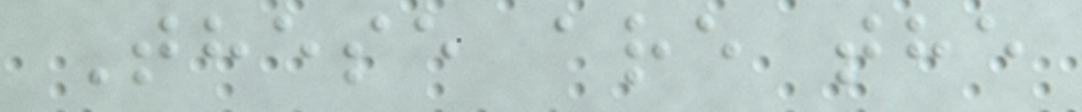These are the
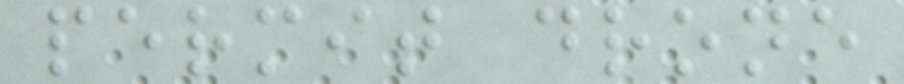permit drone
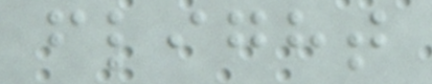flight
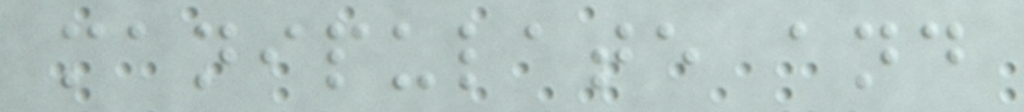manipulate and
